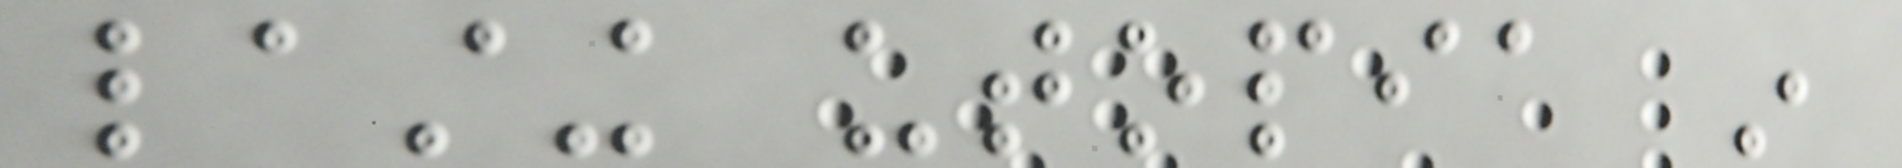lasting utopia in
